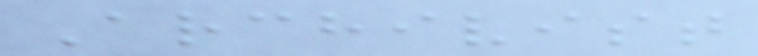Archivist
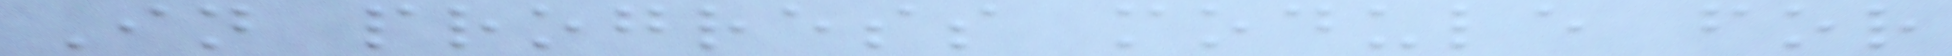In progress module for
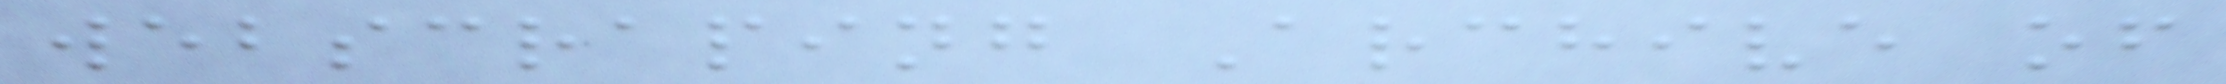webscraping Archive of
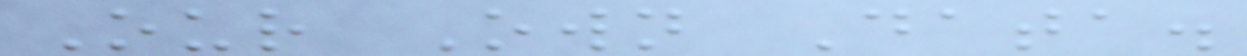Our Own Data.
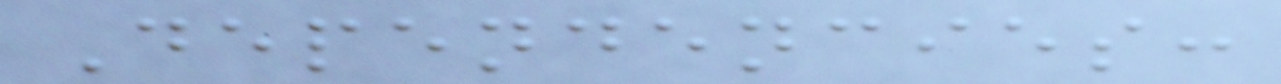Dependencies:
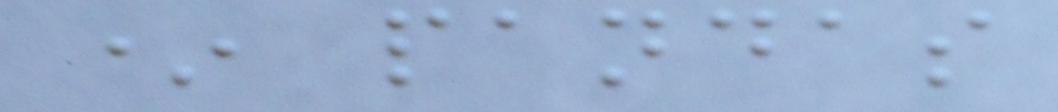* pandas
